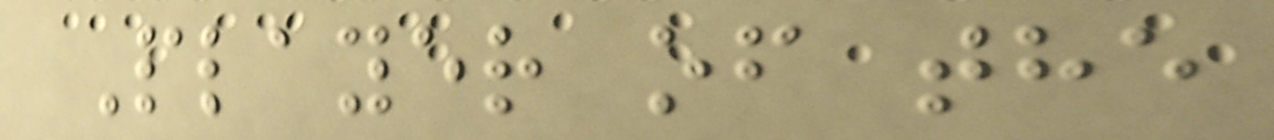Player of the
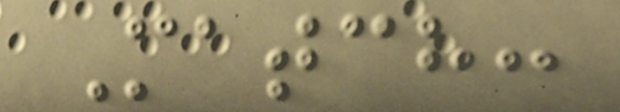Match:
